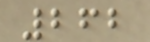262
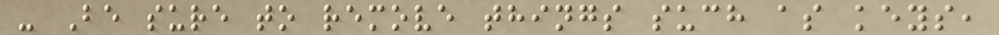- Be sure to remove things such as keys,
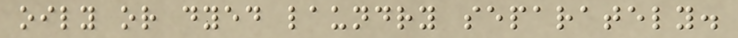oily or dyed laundry separately.
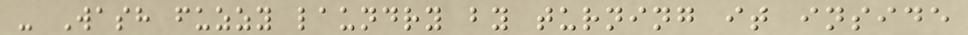- Wash fuzzy laundry by turning it inside
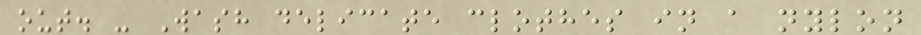out. - Wash delicate clothes in a nylon
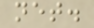net.
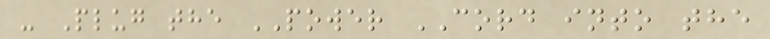- Plug the POWER CORD into the
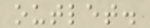outlet.
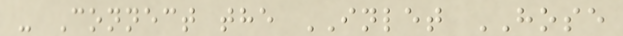- Connect the INLET HOSE
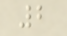2
